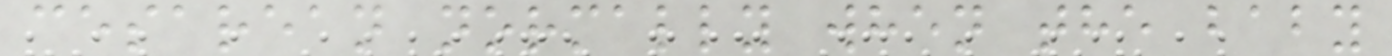cesarean normally when the baby
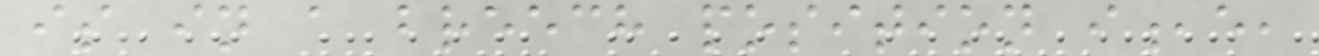is in a breech position i,e,
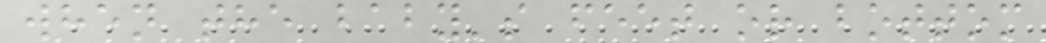when the baby's feet or bottom
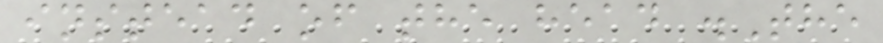instead of the head .The
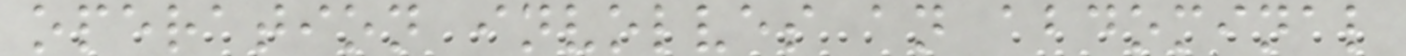operation involves an abdominal
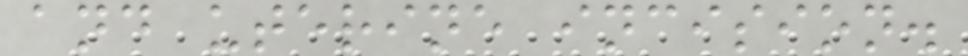and uterine incision.
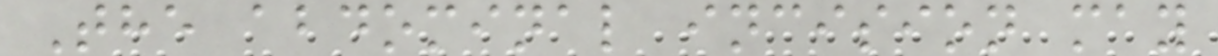The abdominal incision may
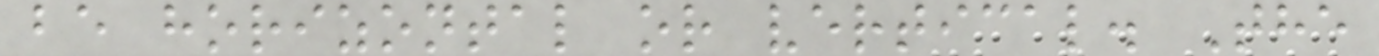be horizontal or vertical. The
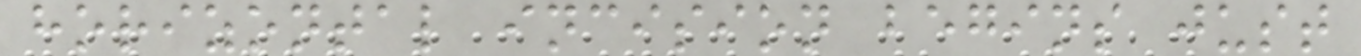horizontal incision begins just
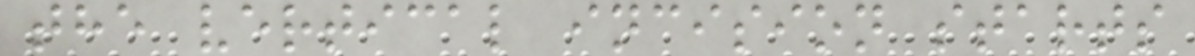the vertical incision starts
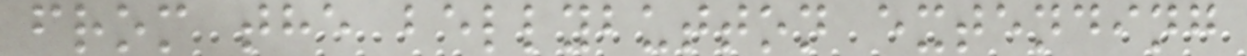from the bellybutton extending
